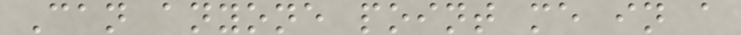Can anyone point me in a
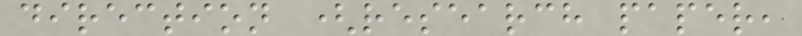direction (research paper,
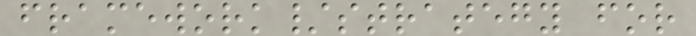framework/strategy for
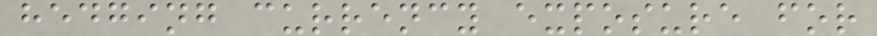hedging currency exposure for
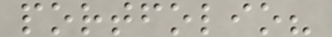portfolio?
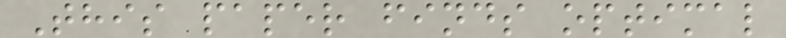This paper finds optimal
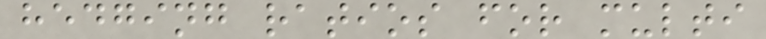hedging ratios for multi
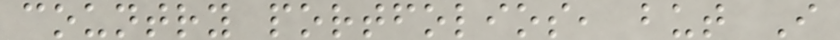country portfolios, but I
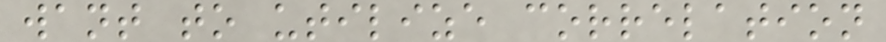want to utilize correlation
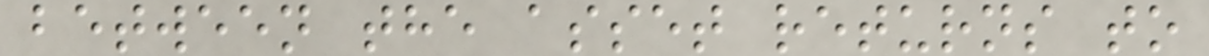between the asset returns to
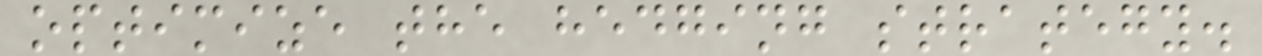optimize the hedging strategy.
